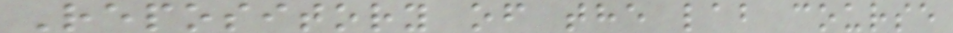Repository of the lab course
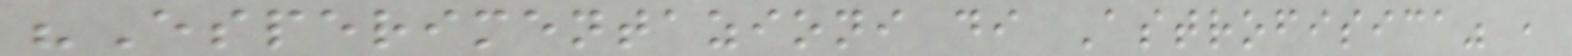"Esperimentazioni di Astrofisica" ,
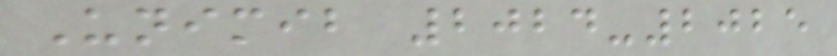Unimib 2024-2025
